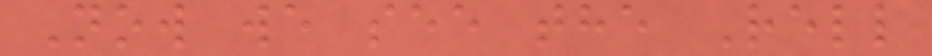Now we see the Rell
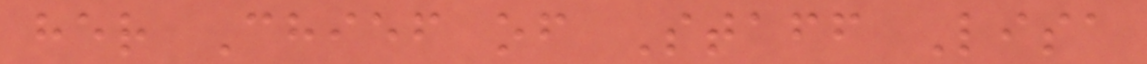her Chief of Staff Lisa
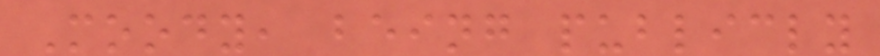Moody, being publicly
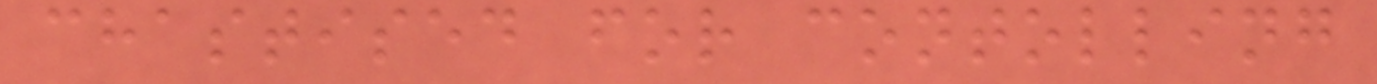chastised for contolling
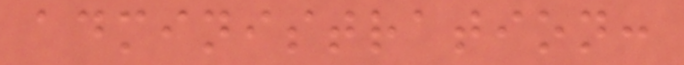administration:
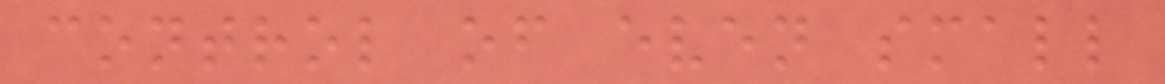control of even small
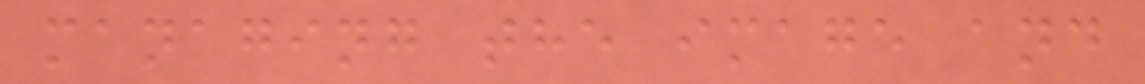managing the image and
